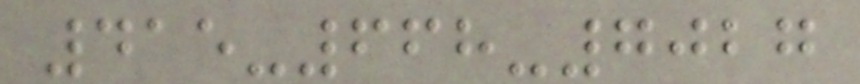415-668-7027
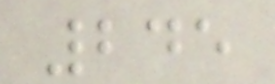245
